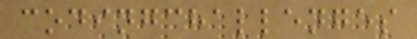codingchallenges
